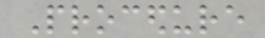Procedure
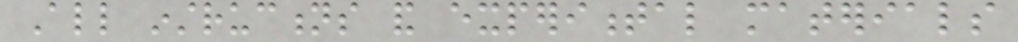All instructions and experimental materials
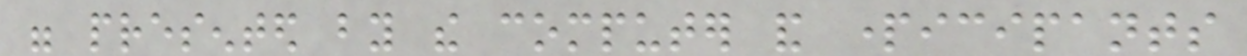were presented by the computer and participants
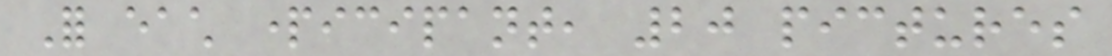For each participant, 20 pictures
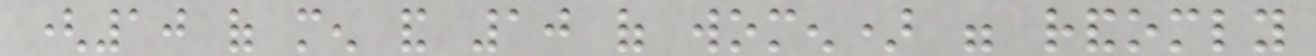(10 of men and 10 of women) were randomly
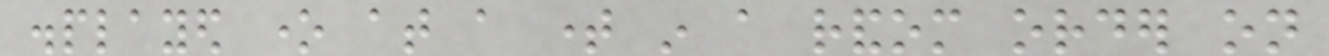displayed one at a time in a random order on
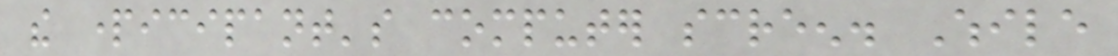the participant's computer screen. While
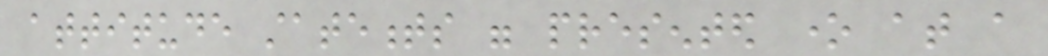attitude statements were presented one at a
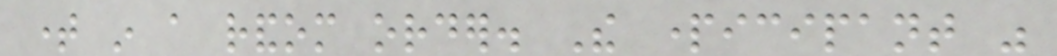time in a random order. The participant was
